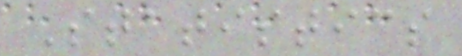Statistics
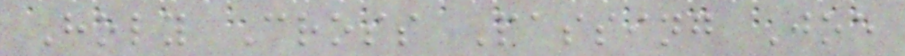Holy Cross Passing Joe
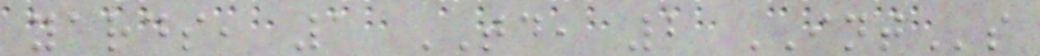yards, 1 TD, 2 INTs
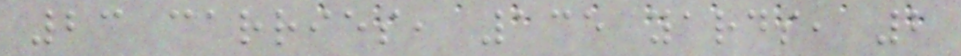23 carries, 135 yards, 2
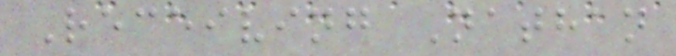Receiving Nathan
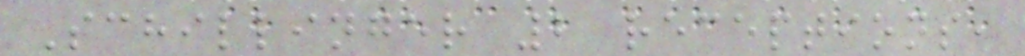Schillinger 2 receptions,
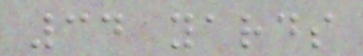34 yards
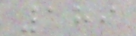189
